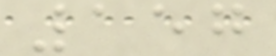157
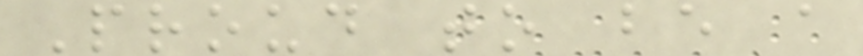Proud to be a
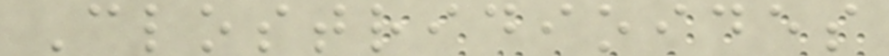Clostridioides
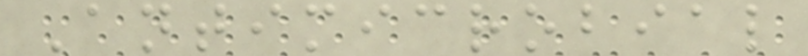Antimicrobial
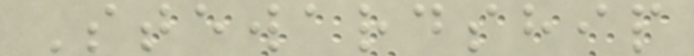Stewardship
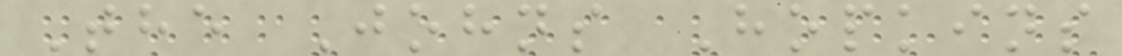The Johns Hopkins
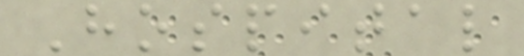Hospital
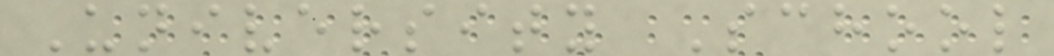University School
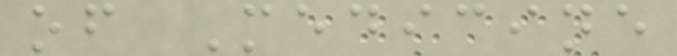of Medicine
